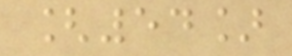[54]
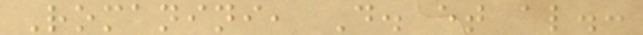Romanini, D. et al.:
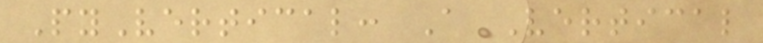PyVertical: A Vertical
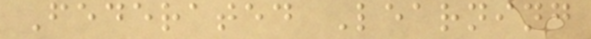Federated Learning
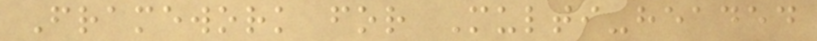Framework for Multi-headed
